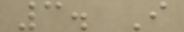3. I
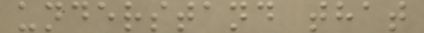understand that
